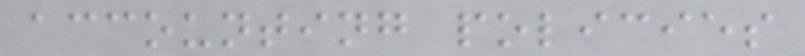accounting policies
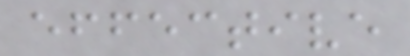effective
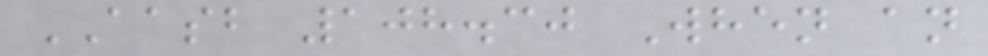AASB 108.30 When an
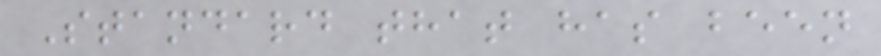Standard that has been
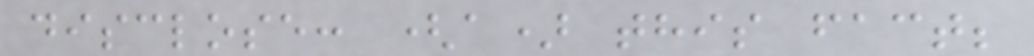disclose: (a) this fact;
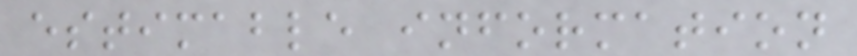estimable information
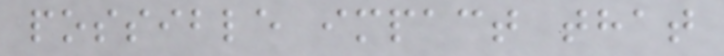possible impact that
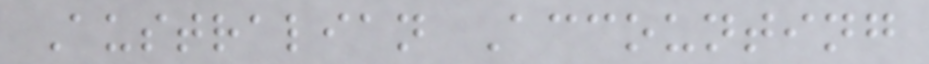Australian Accounting
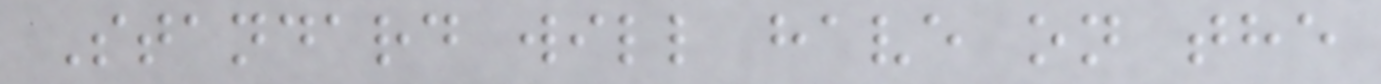Standard will have on the
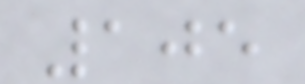105
